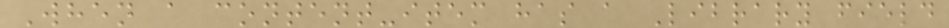When a content-item has a Library field
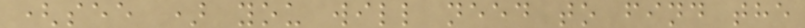(see ) you will need to find the
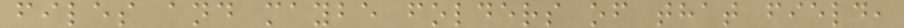files and maybe folders of that field,
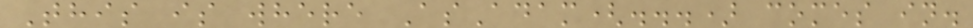This is where AsAdam(...) comes in.
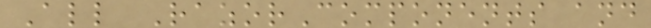All RazorComponents and
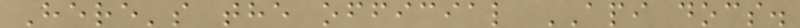Here's the official API docs.
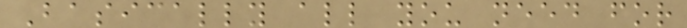Basically all you need for
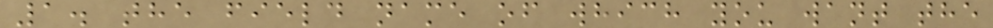1. the field name of which you want the
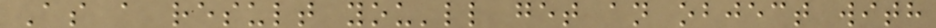As a result you'll get an object with
